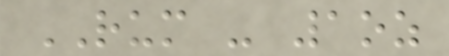RUM - 1oz
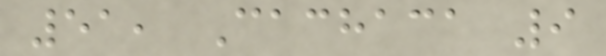51, Cachaca 9
